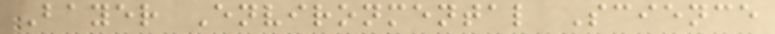Bayer Environmental Science
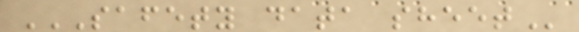SAFETY DATA SHEET
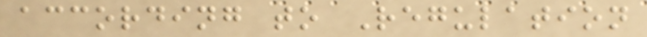according to Regulation
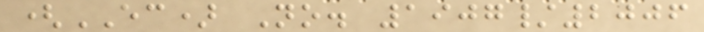(EC) No. 1907/2006
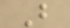B
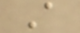A
